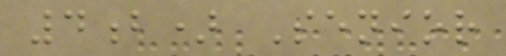4b) Senior
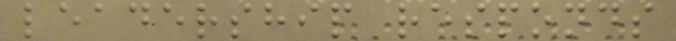leadership responds
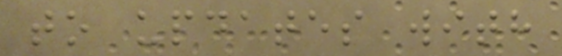to updates with
